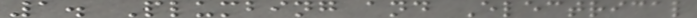1. Plumbing and Electrical
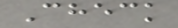Check
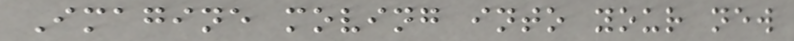Imagine moving into your new
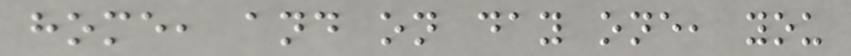home, and on day one, you
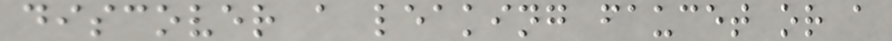discover a leaking faucet or a
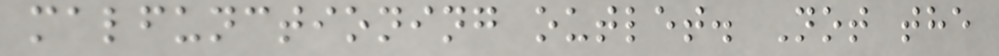malfunctioning outlet. Not the
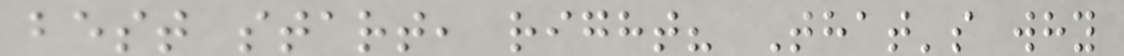best start, right? That's why
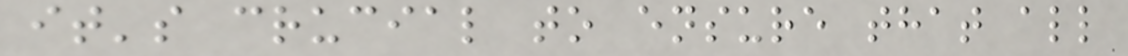it's crucial to ensure that all
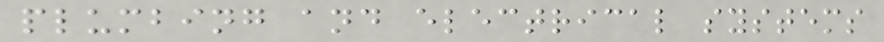plumbing and electrical systems
